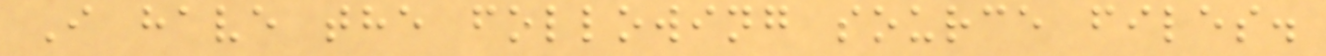I have the following source files.
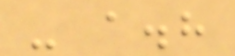- a.h
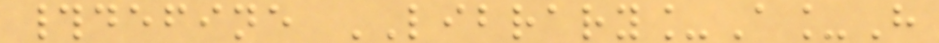#define LIBRARY_A_H
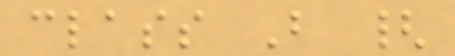class B {
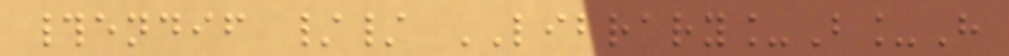#endif // LIBRARY_B_H
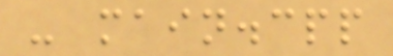- main.cpp
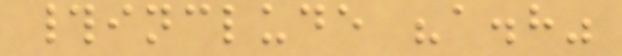#include "a.h"
